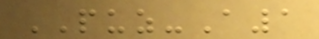PUZ-A1
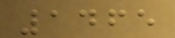1465
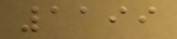1199
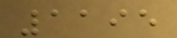1195
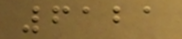6121
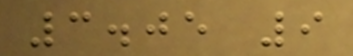3.05 9
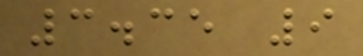3.35 9
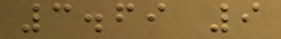3.69 9
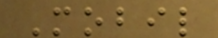Mobil
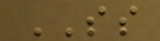SS
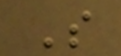S
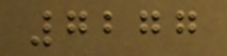7277
